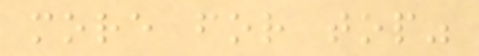more for top"
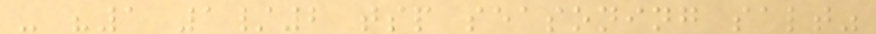- "1 1/2 tsp seasoning salt"
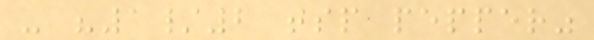- "1/2 tsp pepper"
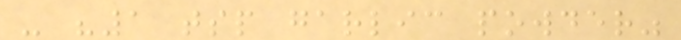- "1 tsp garlic powder"
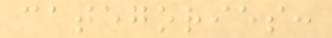categories:
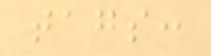tags:
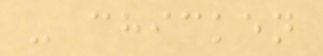- chicken
